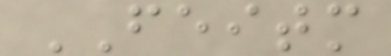FEITM
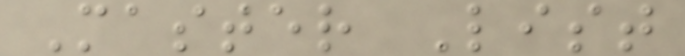Master List
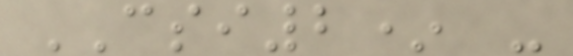CSI2* -
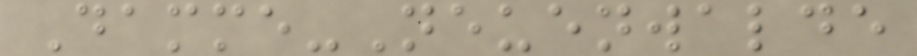Damme-Neuenwalde
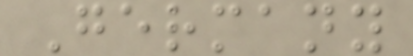Germany
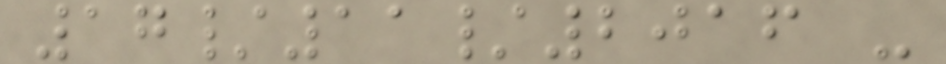17/11/2016 -
